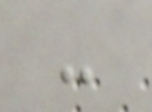-
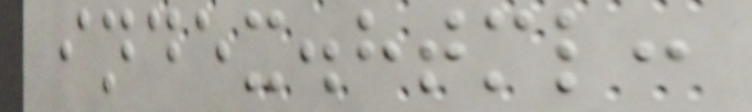index.html:
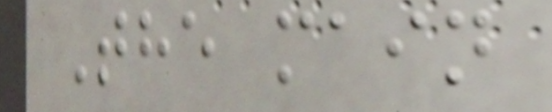The main
